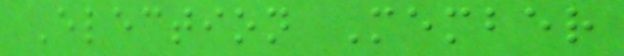Election Member
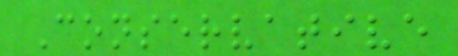Conservative
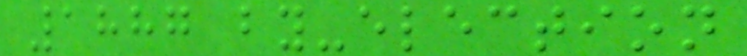1887 by-election
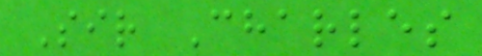Sir Charles
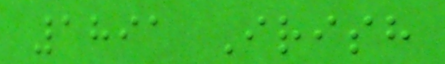1891 Irish
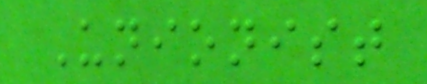Unionist
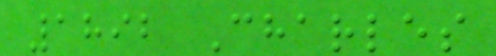1892 Charles
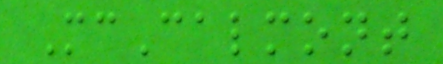McCalmont
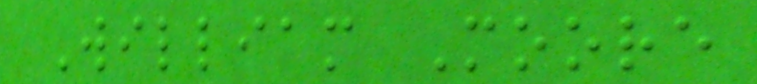William Moore
